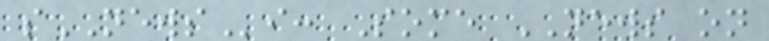sNEWSi: Some NEWS on
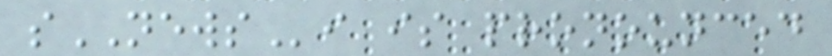sNEWSi is pronounced
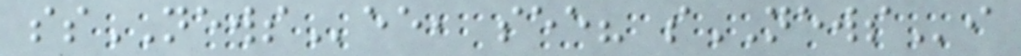ssNEWSee, see? sNEWSi
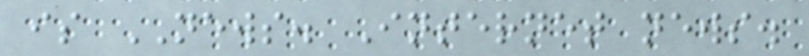is NEWS. Internet news.
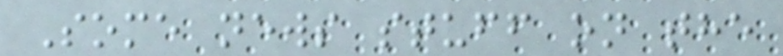Some news stuff on the
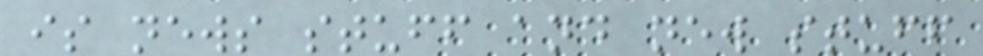is news stuff and new stuff
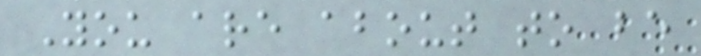You are about to be
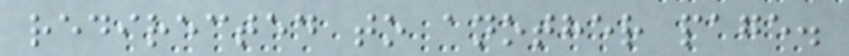redirected to another page.
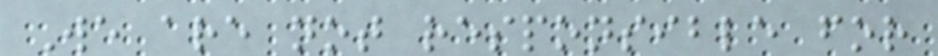We are not responsible for
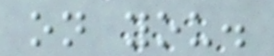on you.
